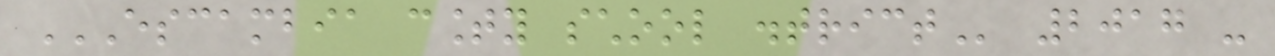ESCAMBIA COUNTY SCHOOL DISTRICT 2017 -
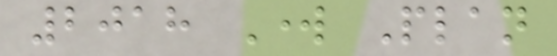2018 Work Plan
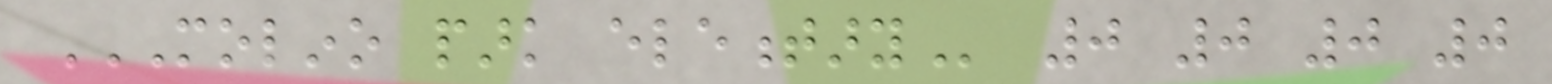MOLINO PARK ELEMENTARY 0 0 0 0
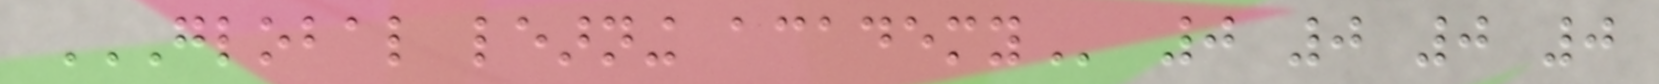GLOBAL LEARNING ACADEMY 0 0 0 0
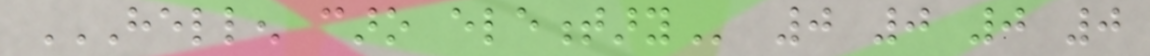HELLEN CARO ELEMENTARY 0 0 0 0
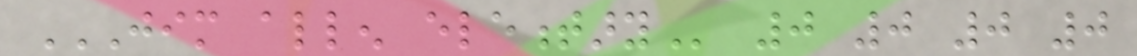JIM ALLEN ELEMENTARY 0 0 0 0
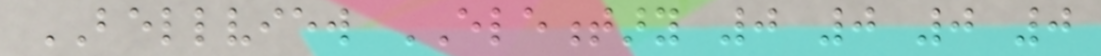BELLVIEW ELEMENTARY 0 0 0 0
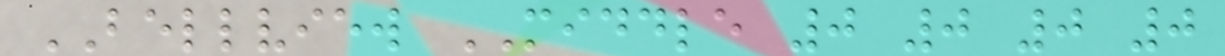BELLVIEW MIDDLE 0 0 0 0
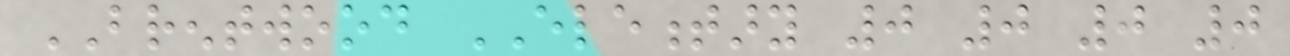BRENTWOOD ELEMENTARY 0 0 0 0
